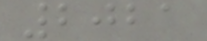2021
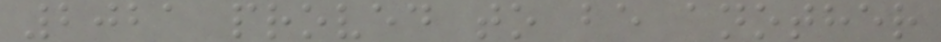2021 proved to be another
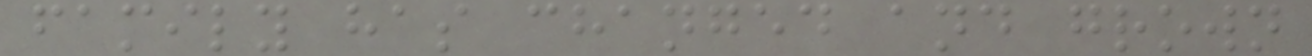family has changed and grown
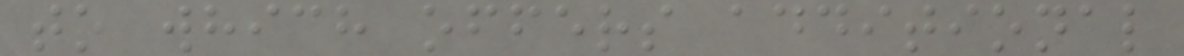to which offers additional
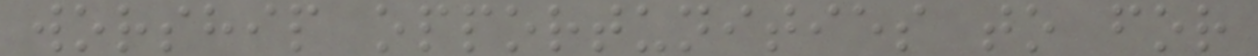worship opportunities to for
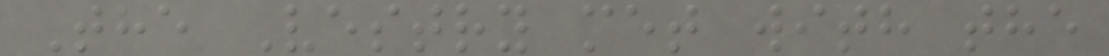The Vestry met with the
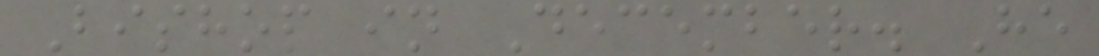Bishop in December. He
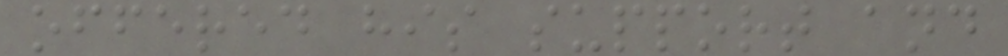offered his support and
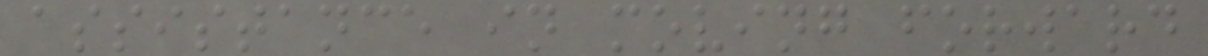assistance in moving forward
